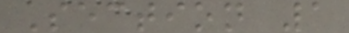Section 1
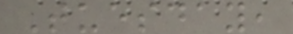Tuesday,
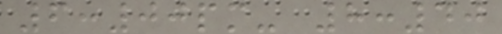6:00pm- 8:40
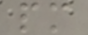pm
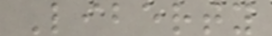Liberty
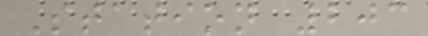Station 203
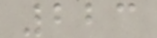223
